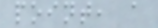point, a
